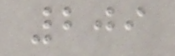209
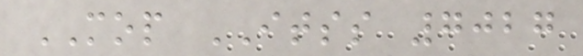MOP ITSS 7027
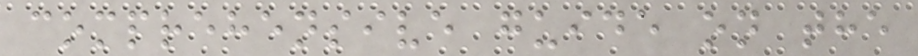comprehensive guide on the
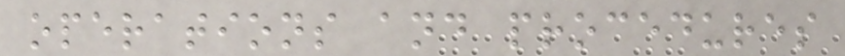operations and procedures
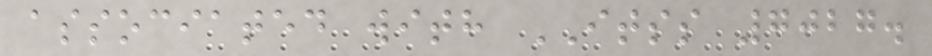associated with ITSS 7027.
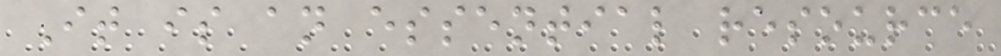It is an essential resource
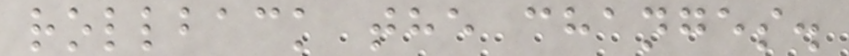rollback the changes.
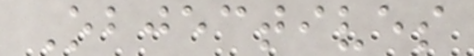Objectives
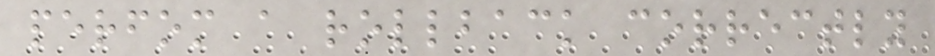perfom a rollback correctly
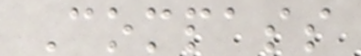Compass
